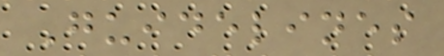Guidelines
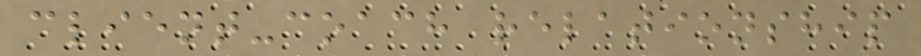client-coach relationship
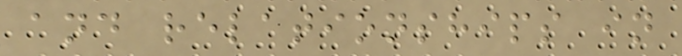and relationships in
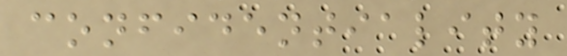confidentiality
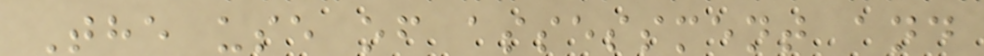The use of assessment and
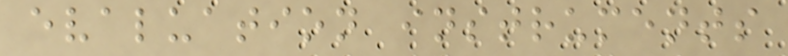evaluation instruments
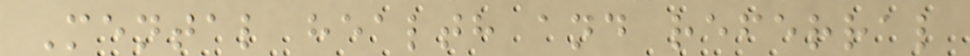Mental health and referral
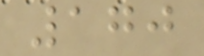170
